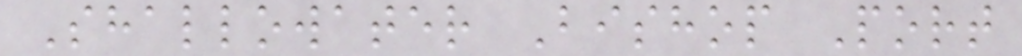Shallowater Bishop Port
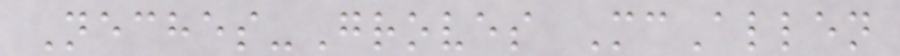Neches-Groves McAllen
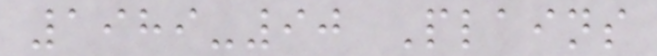1989-90 Plains
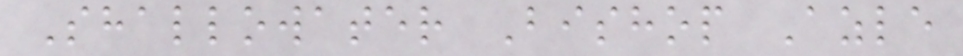Shallowater Bishop Azle
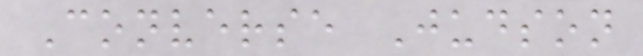Converse Judson
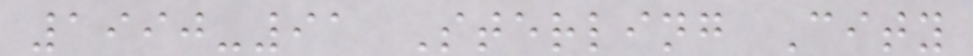1990-91 Sterling City
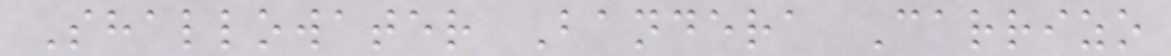Shallowater Bandera Carrizo
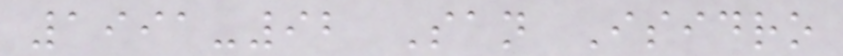1991-92 San Isidro
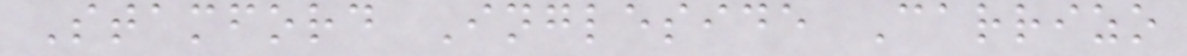Stamford Ingleside Carrizo
